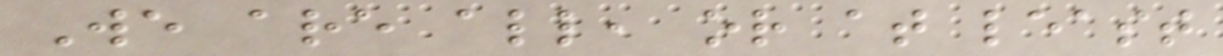We are all, or at least
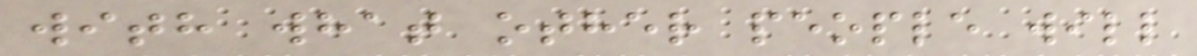with what other people will
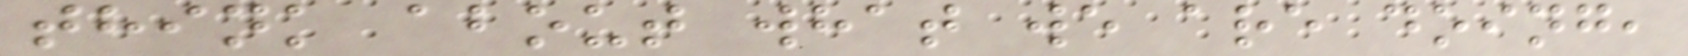think about what we are doing,
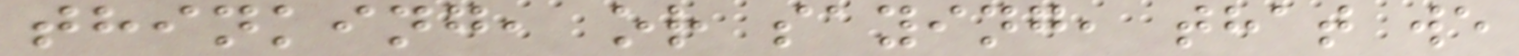thinking, or saying, that we
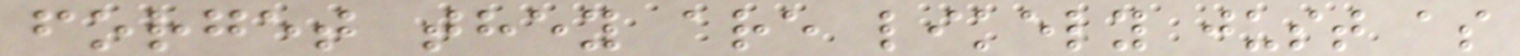forget they are likely just as
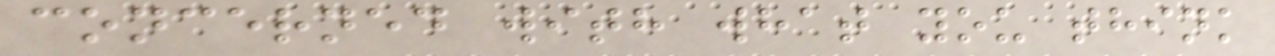concerned with what you think
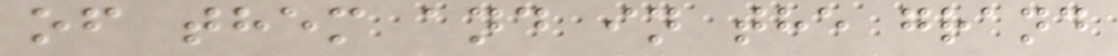of them and in the grand
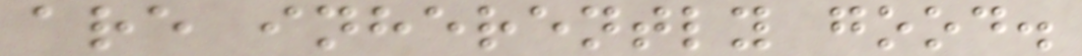are inherently good.
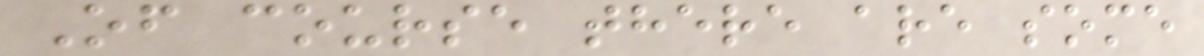Of course there are some
